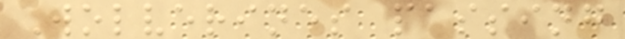Wolverines passing
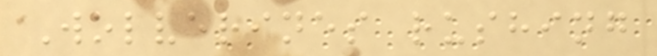Wolverines rushing
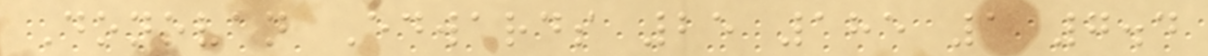Donovan Edwards 25 185 1 7.4
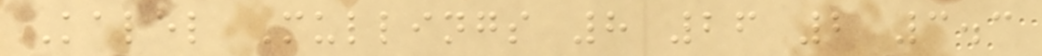Kalel Mullings 8 26 2 3.3
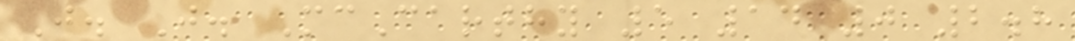J. J. McCarthy 5 14 0 2.8
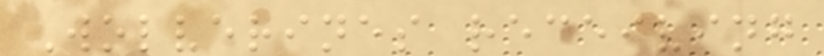Wolverines receiving
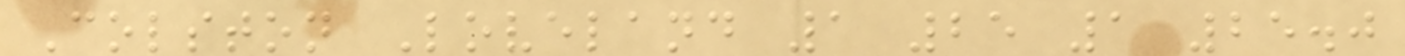Colston Loveland 1 25 1 25.0
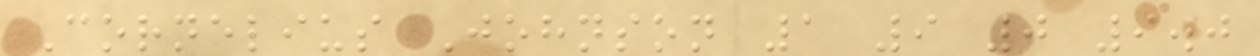Cornelius Johnson 1 9 0 9.0
